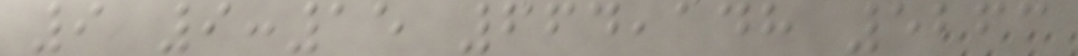9 9:15 664,148 5263
